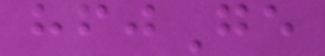hfjGe
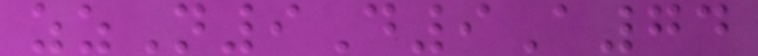zzN9D9A74
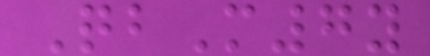QbM7y
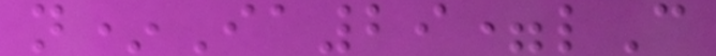n*Ia29=lC
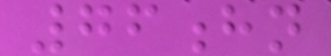76hn
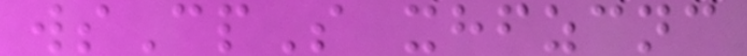wsCpS xhfzcnc
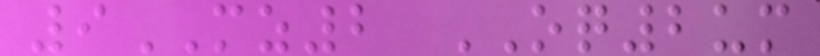9MZ2 OQ2um
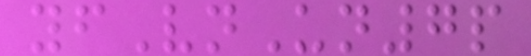yfVnUn7p
